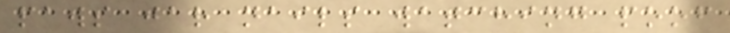paws jar nails watching poof
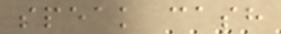speak cash
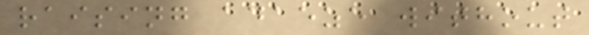raising adaeze without
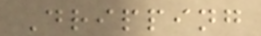Dripping
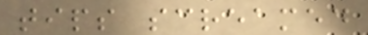tips screamed
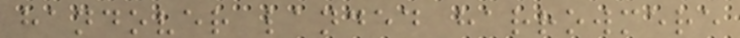handover landed harrowmere
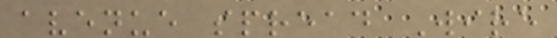avenue spread Wire
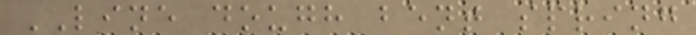LINE dough bent spring
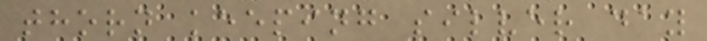thorn keeping silver day
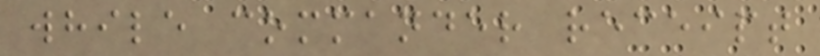while commander receipt
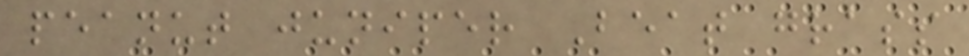peanut juniper Beat grass
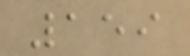159
